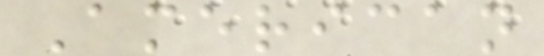American
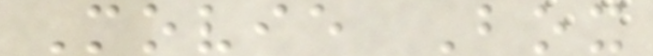Movie Box
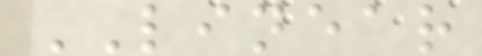LINEAR
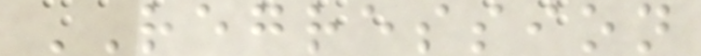REGRESSION
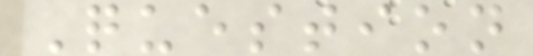Question
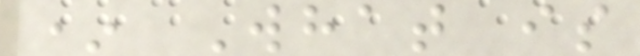* What is
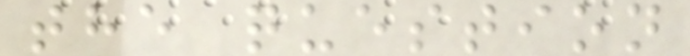the question
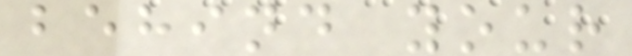behind your
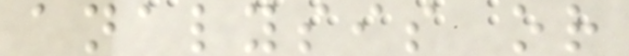analysis or
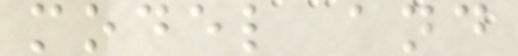model and
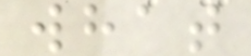what
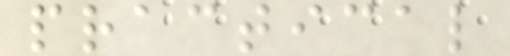practical
